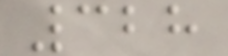328
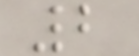2
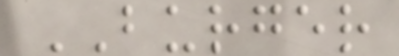BURGER
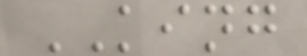KING
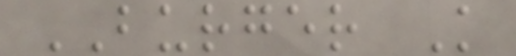BURGER K
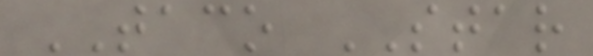TACO STAR
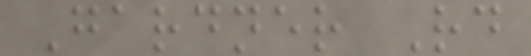Gardner Rd
